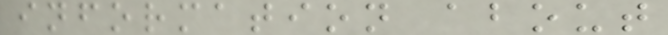information about
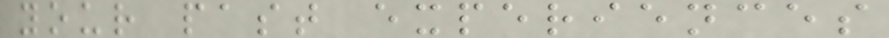your past experiences
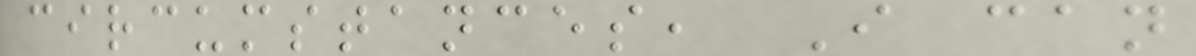circumstances, I can
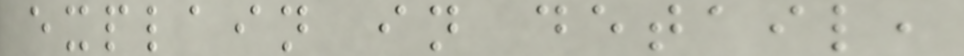explain in detail,
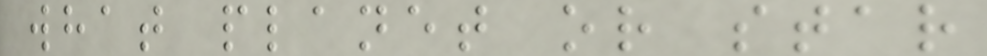what planet or star
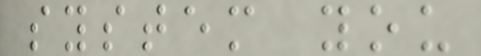system you
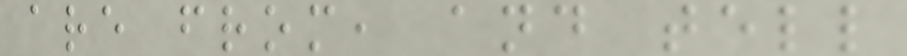are from, and tell
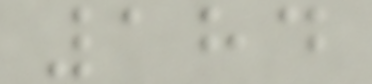184
